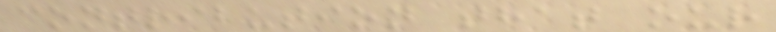contribution that our
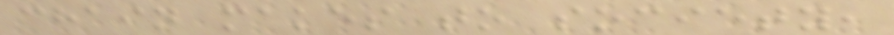chain makes to society,
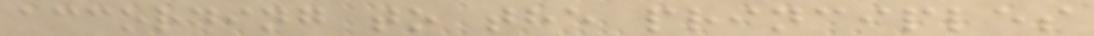according to the principles
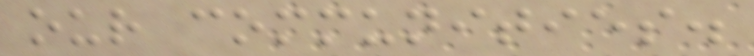our communities.
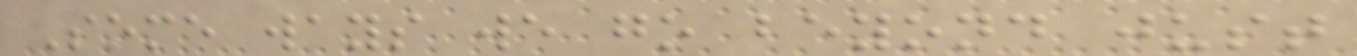Some ways we go beyond just
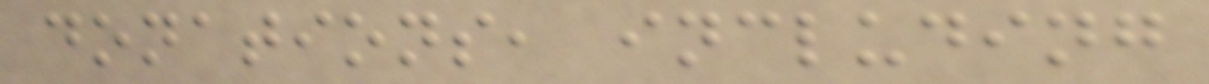donations, including
